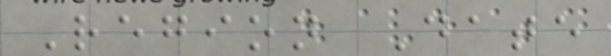Region Date
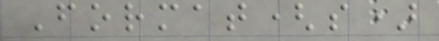Format(s)
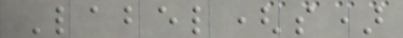Label(s)
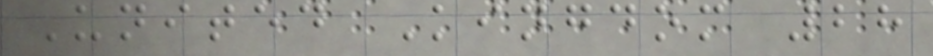United Kingdom 28
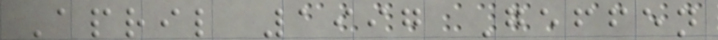April 1997 Geffen
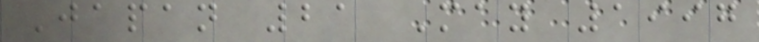Japan 21 May 1997
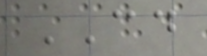CD
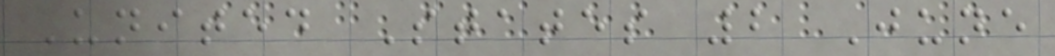United States 2 June
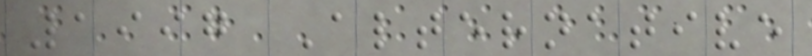1997 Alternative
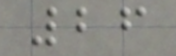26
